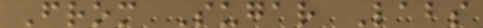From Sugar Labs
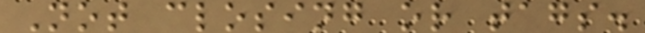Not closing or tags.
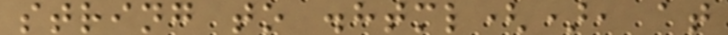string to .html(), at
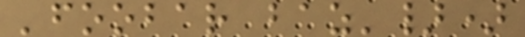'foobar baz'})
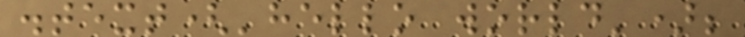.text('hello world');
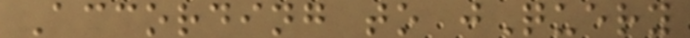According to jQuery
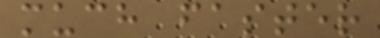much faster
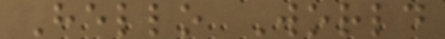Hello World
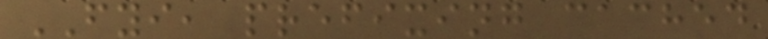FYI, prefixing cached
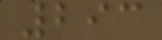293
